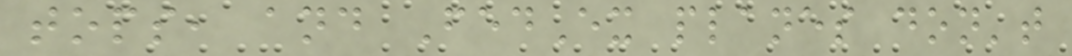tops, and FedEx planes don't
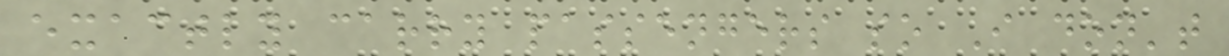exactly carry passengers so I don't
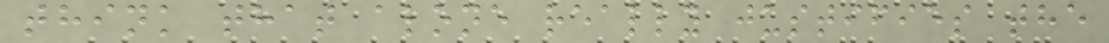think that alone really justifies the
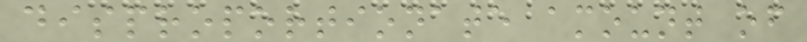disproportionate amount of
